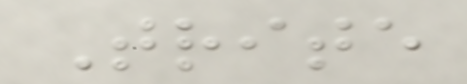Trite
